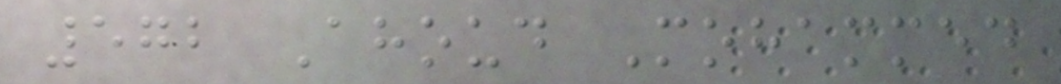572 Ahoud Mohammed
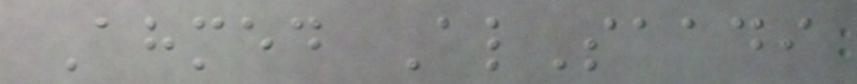Ahmed AlSaadi
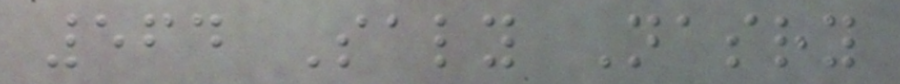564 Saly Nasry
